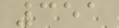351
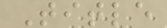Title
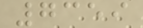7359
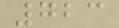723
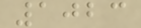1023
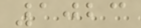1023
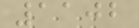1102
